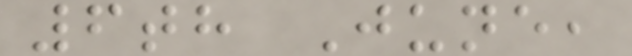6th June,
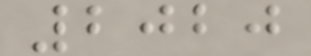2020
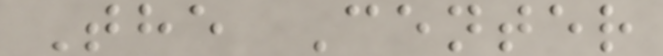The Center
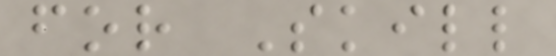for Skill
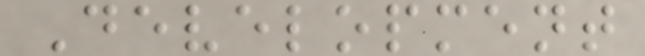Development
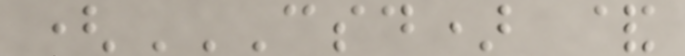(CSD) &
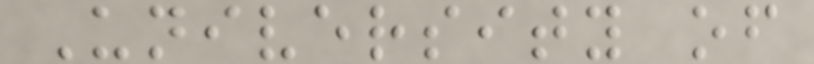University of
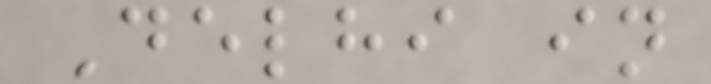Delhi in
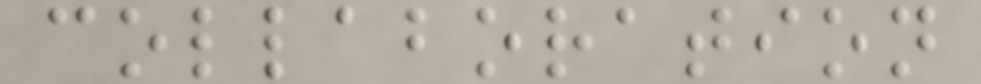collaboration
